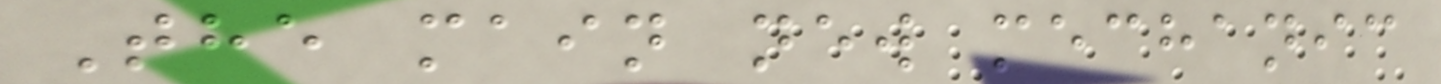The main new mechanic
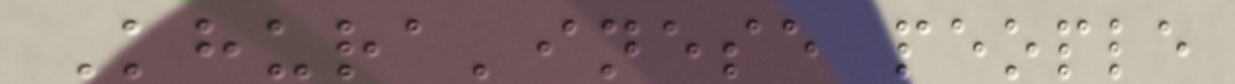Khura'inese people
